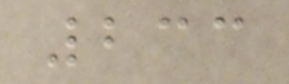233
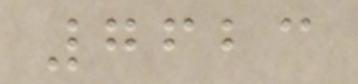7623
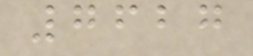7627
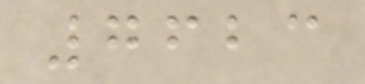7623
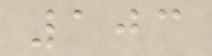103
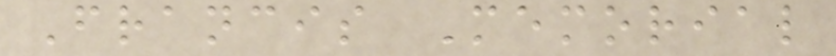Francis Memorial
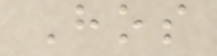Hos
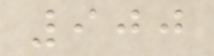900
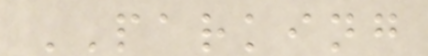PARKING
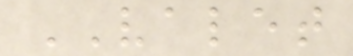VALET
